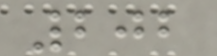202
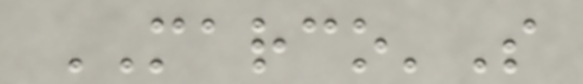MARCO'S
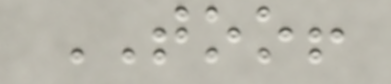TOO!
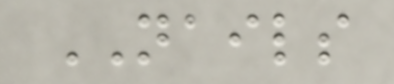NAILS
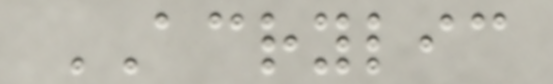ACRYLIC
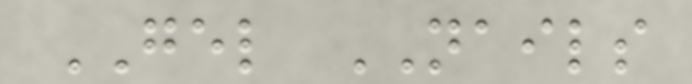GEL NAILS
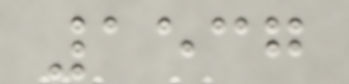1537
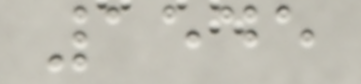1545
